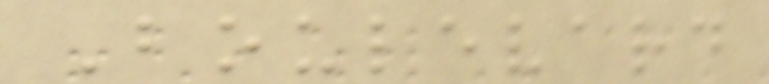Boulevard
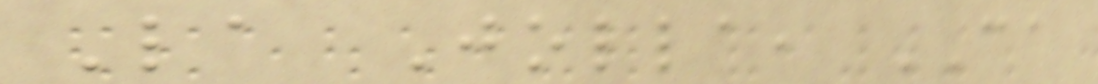La Jolla, CA
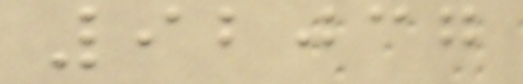92037
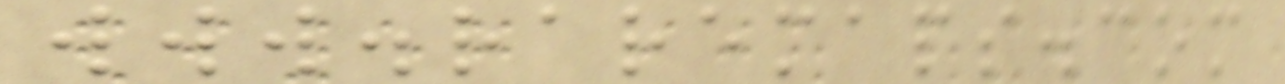www.raremaps.com
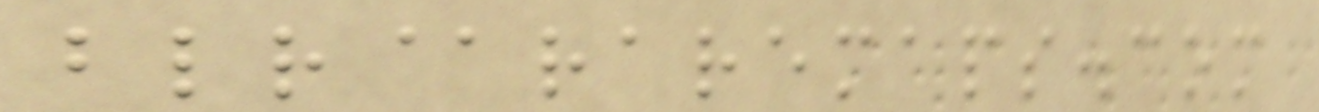blr@raremaps.com
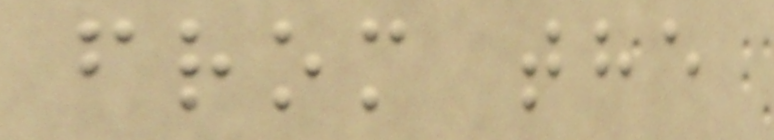from the
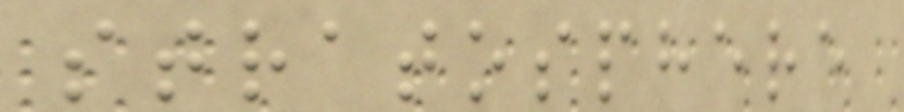stratosphere
